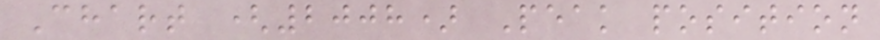Chart (2008) Peak position
